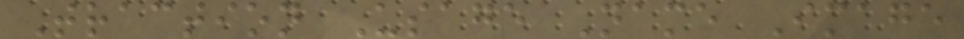Traction Usage Name Image
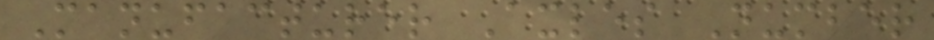Manufacturer Axles Number
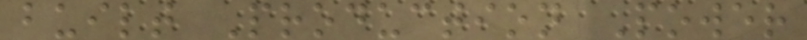built Production Power
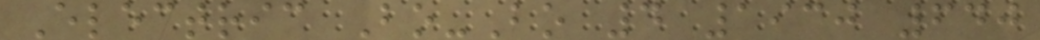Electric Bo-Bo 4 1930 640
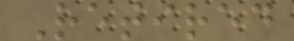Retired
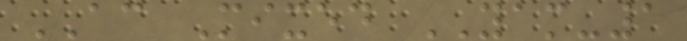AC Mixed YAM-1
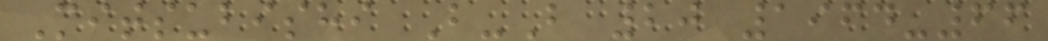Mitsubishi B-B 20 1964-66
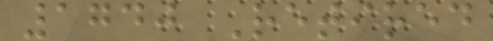1740 Retired
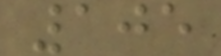105
